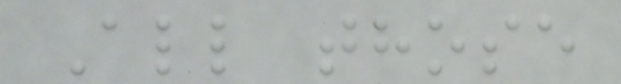All those
